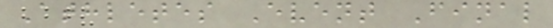Athletes Event Final
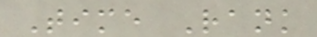Time Rank
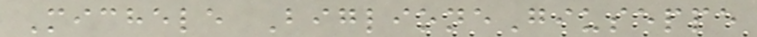Michele BiglioneGiuseppe
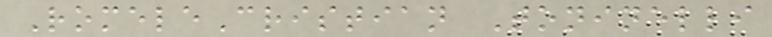RomeleCristian Toninelli
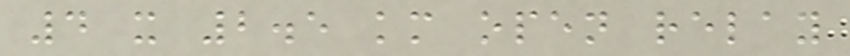4 x 2.5 km open relay
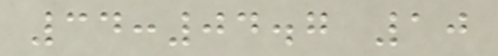34:04.7 10
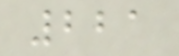221
